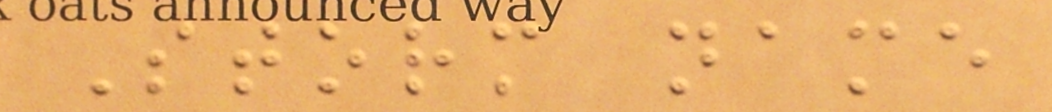Storm name
